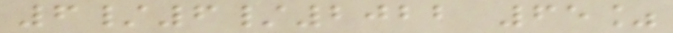6/6/2022 65%
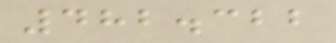482.322
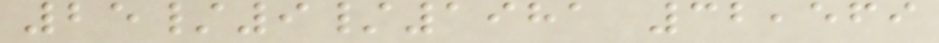25/9/1981 32,569
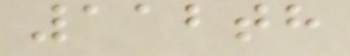112th
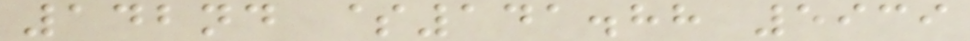142nd $141.88 5939
